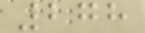278
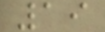19
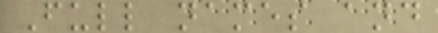Full names and
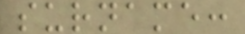surname:
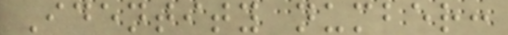Identity number:
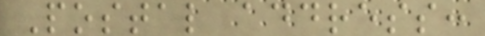Postal address:
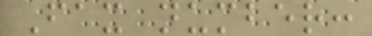Fax number:
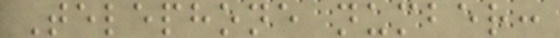Telephone number:
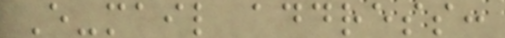E-mail address:
